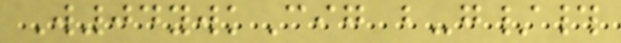W04ywkCig b-g/#
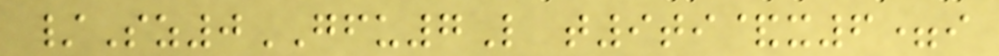/Sz0GFU7L t9ti&x6=i
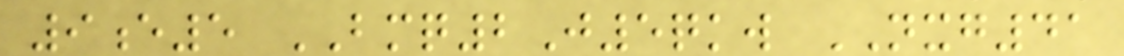9e5 BMQ2J5qkw NXG41
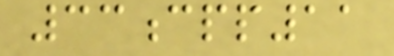33cpp11
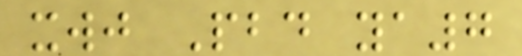xwj Pbd ya7
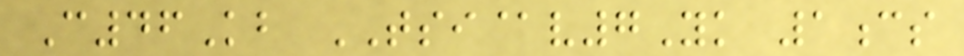C46Kb TSI@v7Yk 1cs
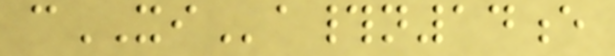cXIa#n14e
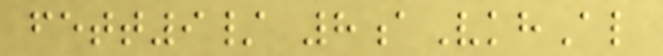fett9/ 8aVkhAl
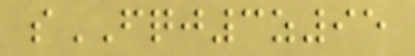sFQJ3z95
